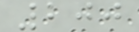200
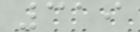319
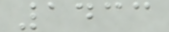1433
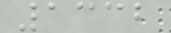1332
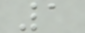1
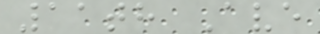11th Ave
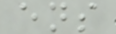ens
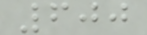600
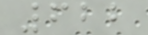622
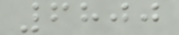6800
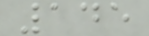145
